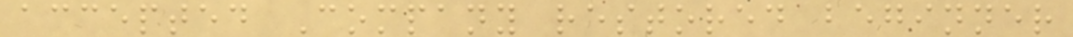accepted Company restored beginner
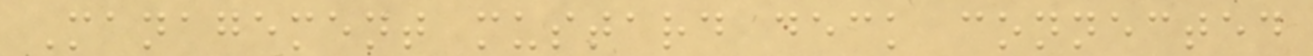Management mustard deck connected
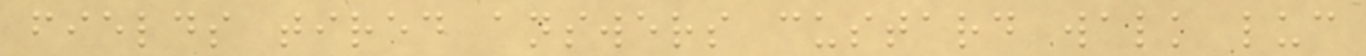fields tired answers custard walk luc
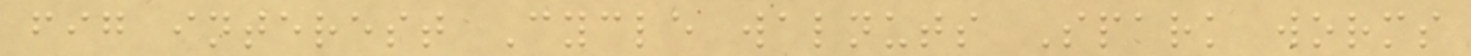fig interest Cycle walnuts Spark worms
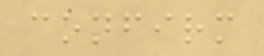confirm
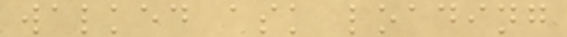walked ask loading
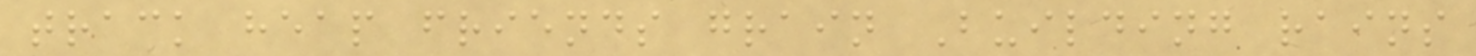track heap friends grain Building rains
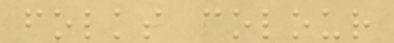folks colour
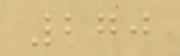270
